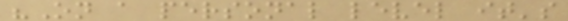"On a personal level it's
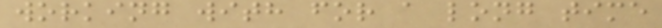working with for a long time
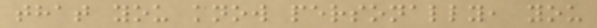that you know personally, you
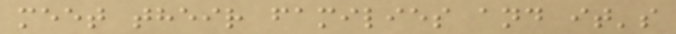meet their families and it's
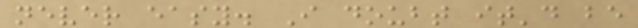never easy. I doubt it'd be
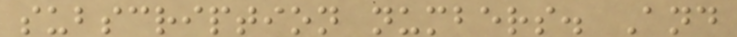subscription numbers. And
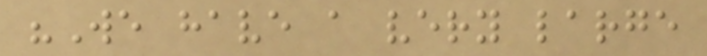"We have a very large
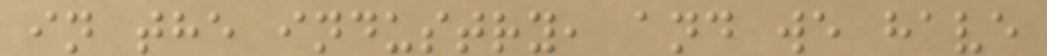in the industry, and we have
